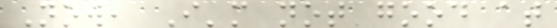Now, I'm not good at
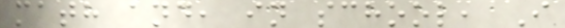math and, in school, I
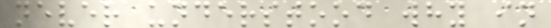never understood why in
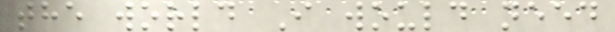the world I would need
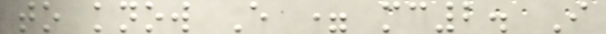to know E = mc2. I
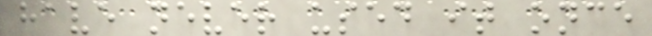have never used it once
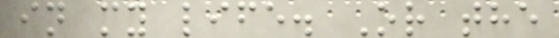in my life. Or the
